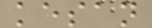kesan
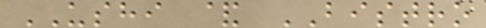USHI & BISTRO
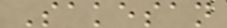Sakesan
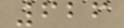626
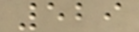529
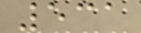531
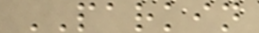PARKIN
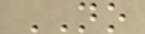NO
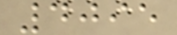4095
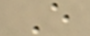E
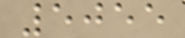5055
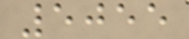5055
